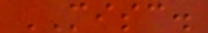MISC.
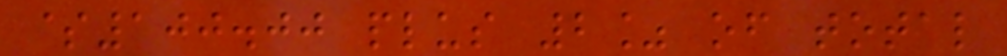$100.00 plus 2% of total
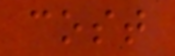cost
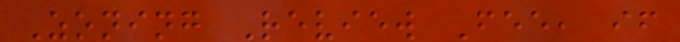Zoning Review Fee, if
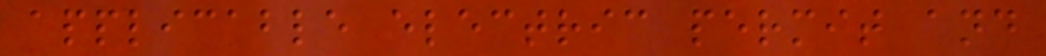applicable electric permit and
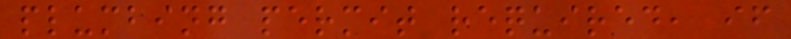plumbing permit required, if
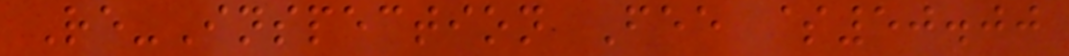Re-Inspection Fee $50.00
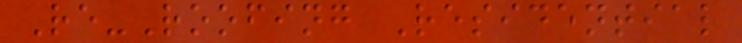Re-Roofing Residential
